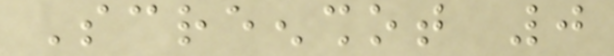Screenshot 0
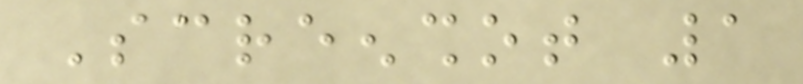Screenshot 1
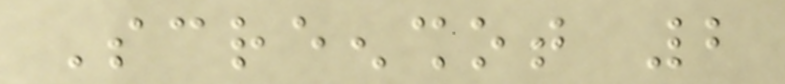Screenshot 2
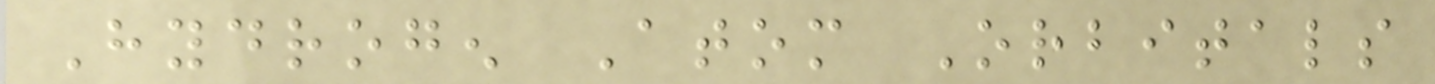Hydrogen Atom Orbitals
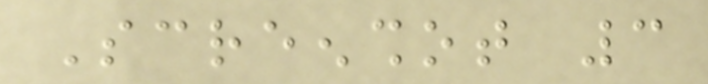Screenshot 3
